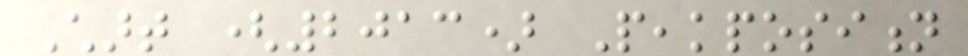Chart (2013) Peakposition
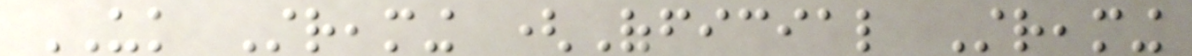UK Streaming (Official Streaming
